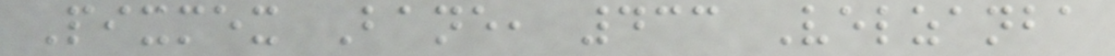Pixmex Bane, 433 Velzanba
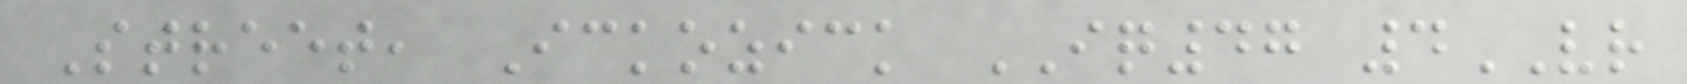Street, Ickozick IQ47 4VR
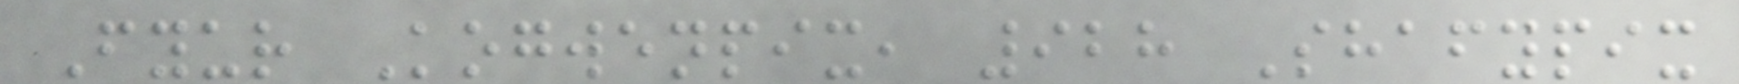Fyur Kogwenpix, 928 Shafypix
